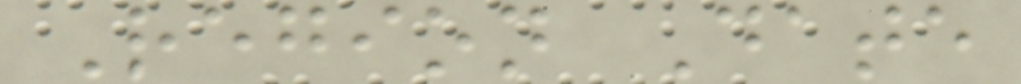Region Date
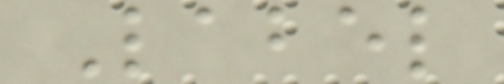Label
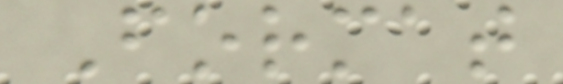Format
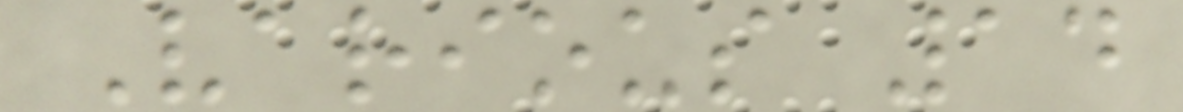Various 14
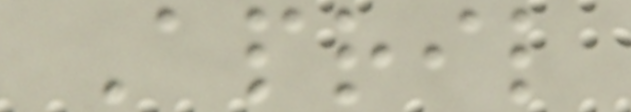April
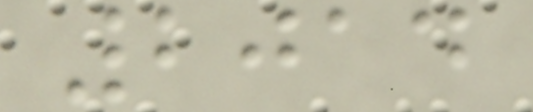2014
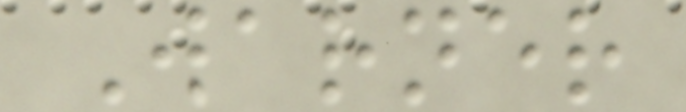Warner
